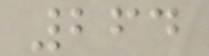264
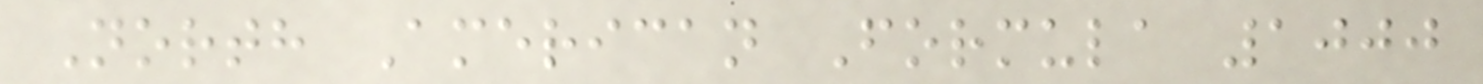North American Formula 1000
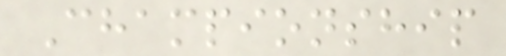Championship
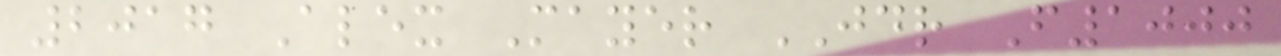2017 Alex Mayer JDR F1000
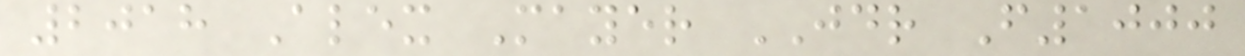2018 Alex Mayer JDR F1000
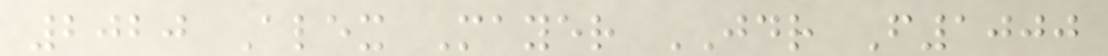2020 Alex Mayer JDR F1000
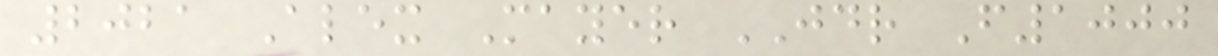2021 Alex Mayer JDR F1000
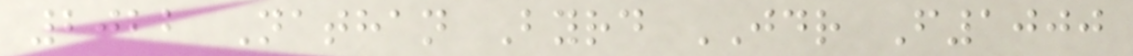2022 Nathan Byrd JDR F1000
